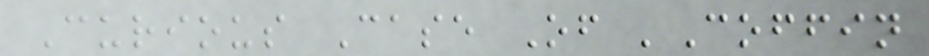Curious Case Of 'Coffin
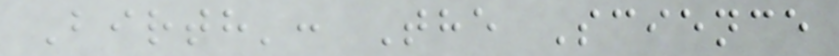Birth': The Science
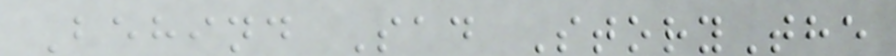Behind Sad StoryThe
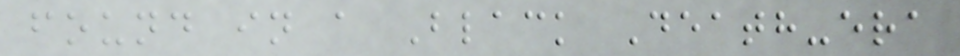found in a Black Death-era
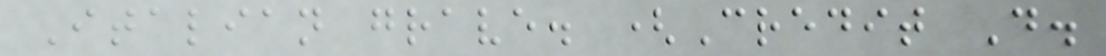Italian grave. (Credit D.
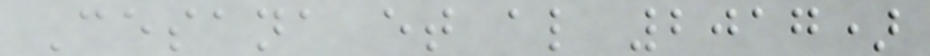Cesana et al 2017)
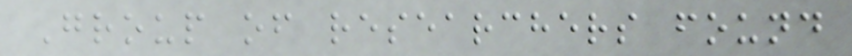Group of researchers found
